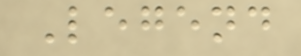Legend
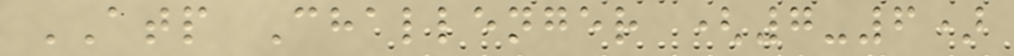ATP Challenger (7-6)
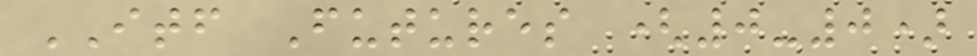ITF Futures (0-0)
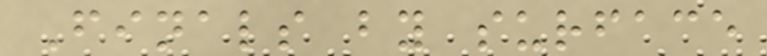Finals by surface
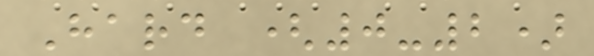Hard (0-2)
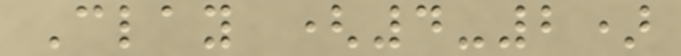Clay (4-2)
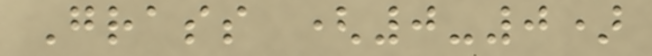Grass (0-0)
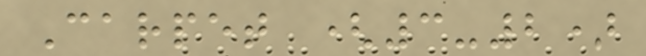Carpet (3-2)
